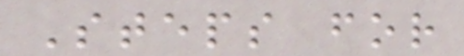Steps for
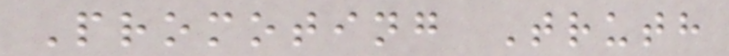Promoting Truth
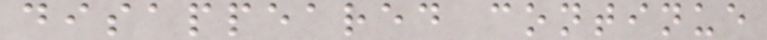disappeared continue
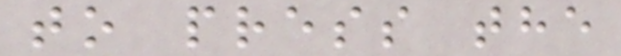to press the
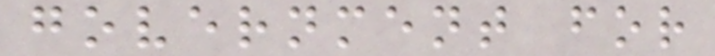government for
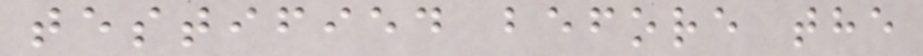testified before the
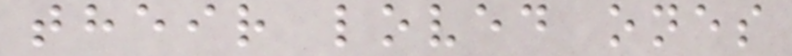their loved ones
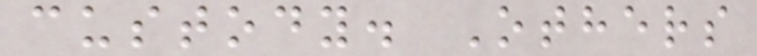custody. Others
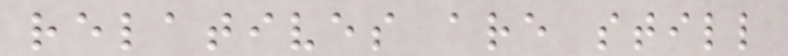relatives are still
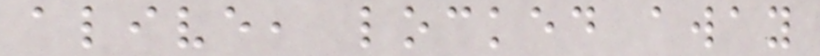alive, locked away
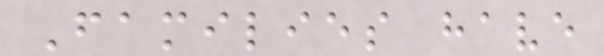Families have
